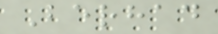Berhad
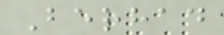Berhad
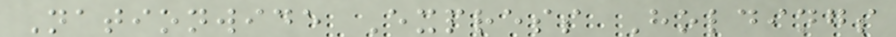Nationwide Express Holdings
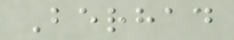Berhad
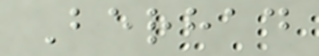Berhad
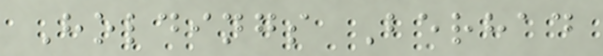Holdings Berhad
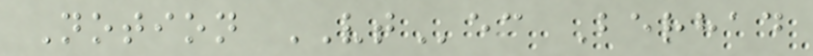Notion VTec Berhad
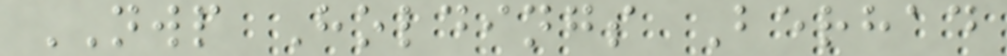NWP Holdings Berhad
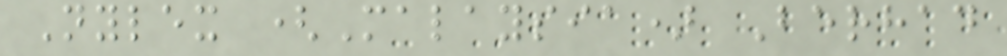Nylex (Malaysia) Berhad
